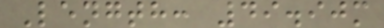Length: 49.90m
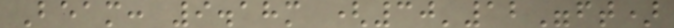Beam: 9.18m (30'12"ft)
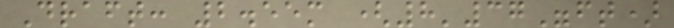Draft: 2.55m (8'37"ft)
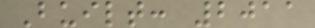Built: 2011
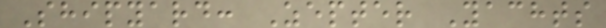Shipyard: Zepter Yachts
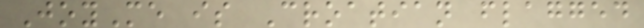JoyMe is Croatian flagged
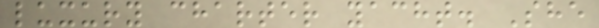luxury charter yacht. She
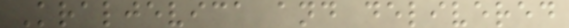Kraljevica and delivered
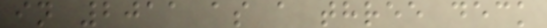in 2011 as a three deck
